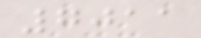7011
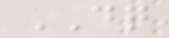DQ
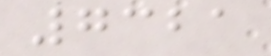7321
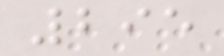295
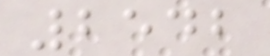2542
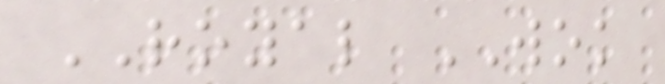ROYAL WOK
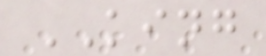KING
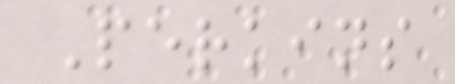Perkins
